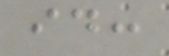id:
